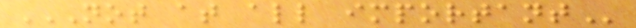NOT AT ALL IMPORTANT
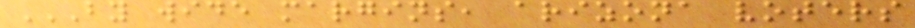BY WIDE MARGINS, ARIZONA VOTERS
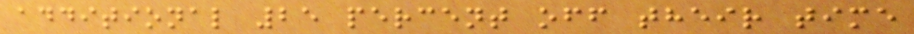additional 25 percent off their time
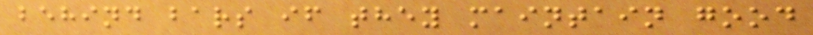behind bars if they maintain good
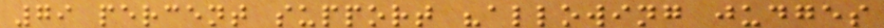79 percent support "allowing judges
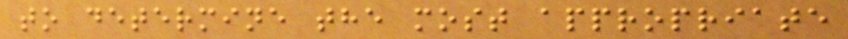to determine the most appropriate
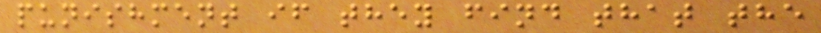punishment if they find that the
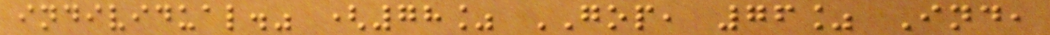individual." (78% GOP, 76% Ind,
